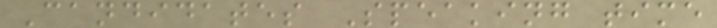Candidates Speaking time
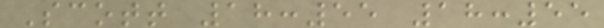Scott 18:55 18:55
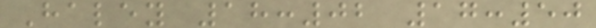Haley 18:02 17:50
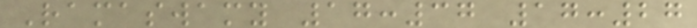Ramaswamy 17:37 17:27
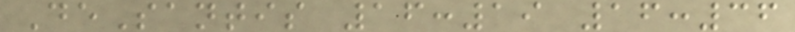DeSantis 16:19 16:36
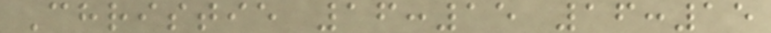Christie 16:15 16:15
